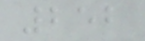252
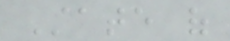State of
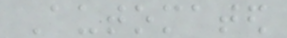Automated
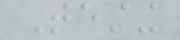Testing
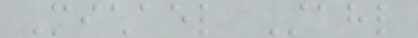Michael Stahl
